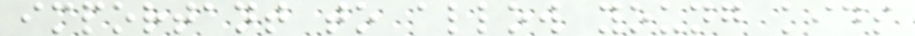important to allow young kids
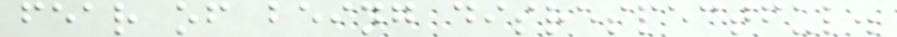fear of being disrespectful.
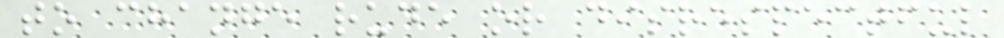to change rude or disrespectful
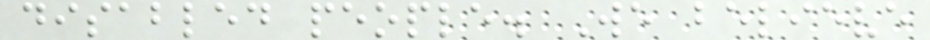disabled people. We believe
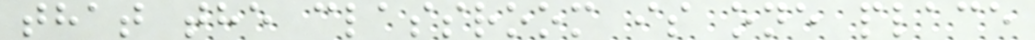that the classroom is one place
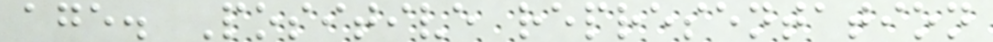age. Positive representation
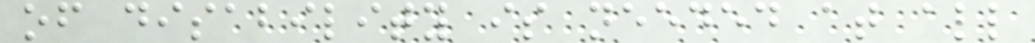of disability is needed at all
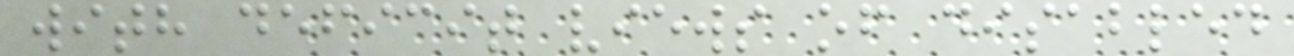with deficit views of disabled
